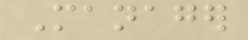Manager
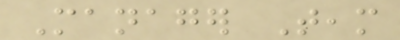Manager Team
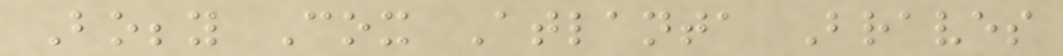Bobby Cox Atlanta Braves
